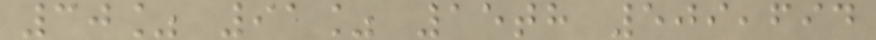30% 91% 15th 509,694
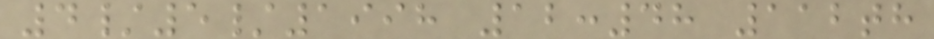4/5/1998 12:48 112th
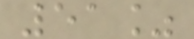51%
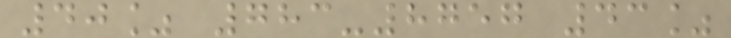40% 783-8757 43%
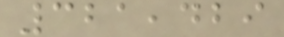321,429
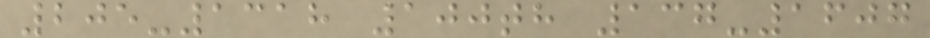205-1318 100th 137-1607
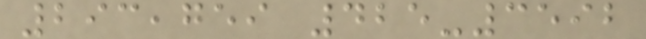293,759 425-3592
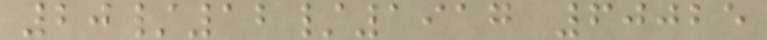20/12/1917 60025
